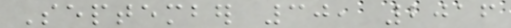September 30, 2016
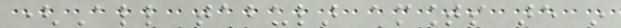(All tabular amounts are in
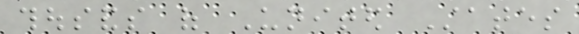thousands of United States
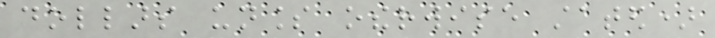dollars unless otherwise stated)
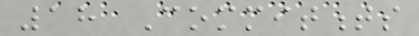18 Commitments
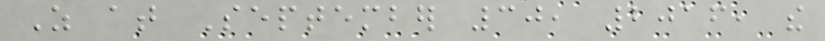As at September 30, 2016, the
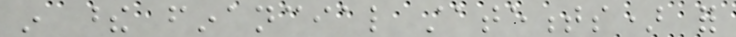in these financial statements) for
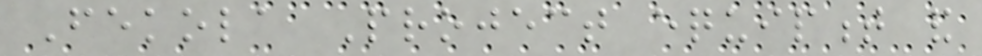Fekola Project equipment and
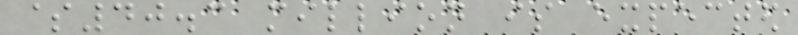$40.3 million is expected
